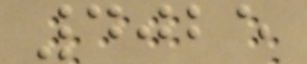4025
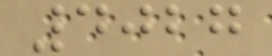4027
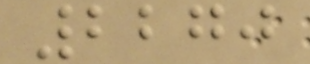2270
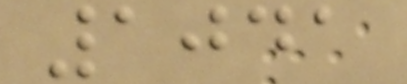1041
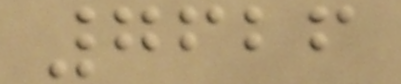7626
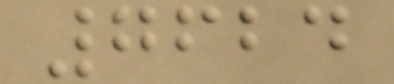7624
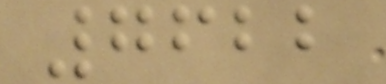7622
